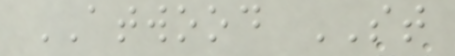ATWOOD ST
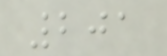201
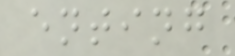enting
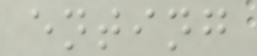enting
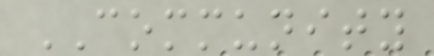COMMUNITY
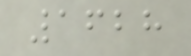1628
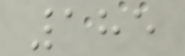185
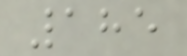185
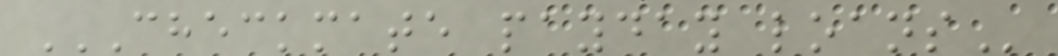CHECKMATE PAYDAY LOANS
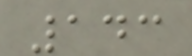143
